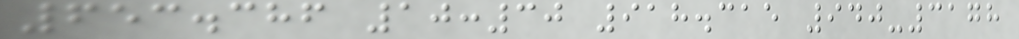653.386 10:30 918.315 940-3178
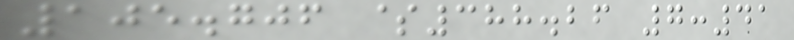105.706 $388.26 7:41
